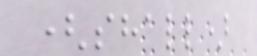(shall)
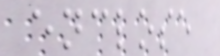enclose
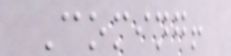Coming!
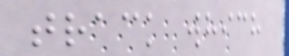track which
